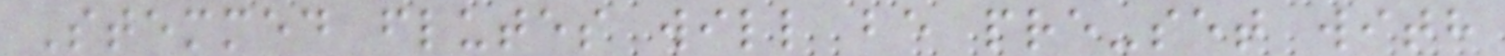Stemmed flutes will be pre-set with
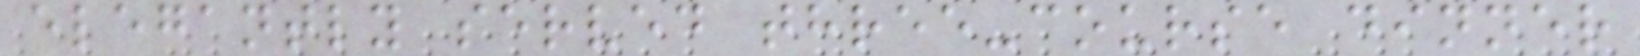elegantly served three-course dinner
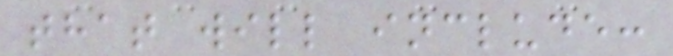that will include:
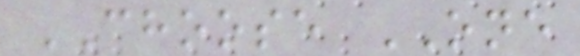CHOOSE ONE
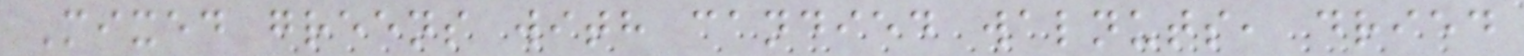Mixed greens with candied walnuts, dried
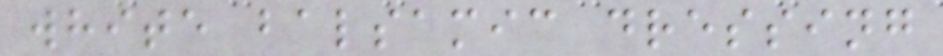white balsamic dressing
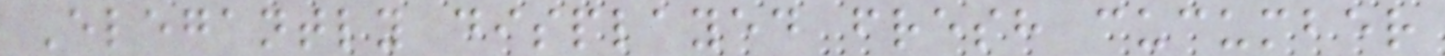Elegantly displayed fresh cucumber
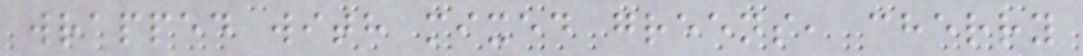wrapped with mixed greens, cherry
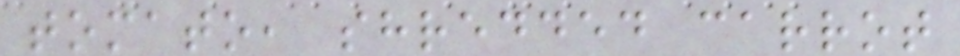tomato, shredded carrot
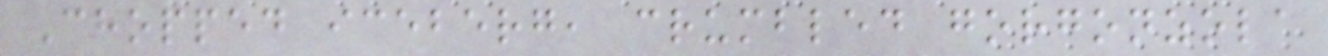Chopped iceberg, crumbled gorgonzola
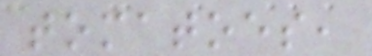tomatoes,
